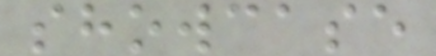showcase
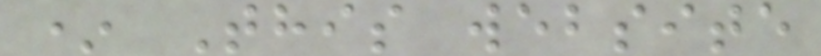* This website
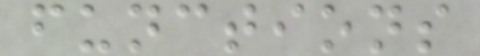functions
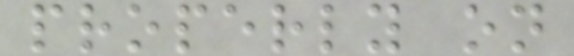properly on
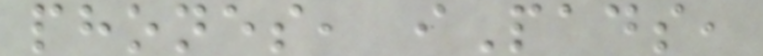phones, iPads,
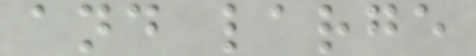and large
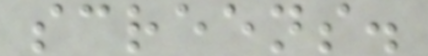screens.
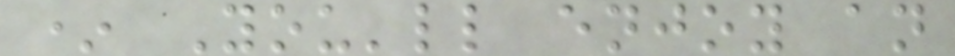* You'll enjoy an
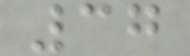37
